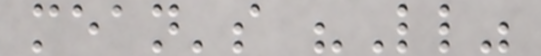mean's "Ll"
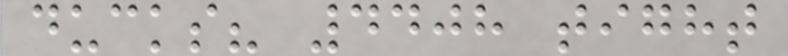ducks? 4408 tight
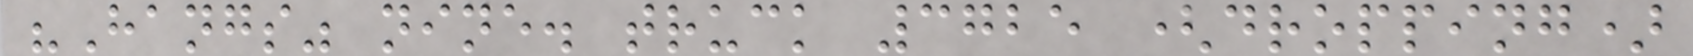"Hangs" nine. truck 3725 (dropping)
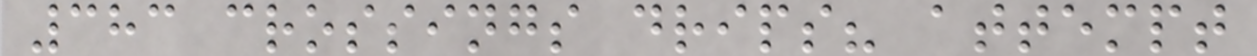383 crossings drips? attempt
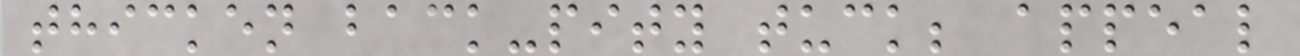thicken back-pity tuck; appeal
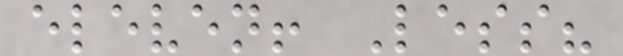eleven! Less?
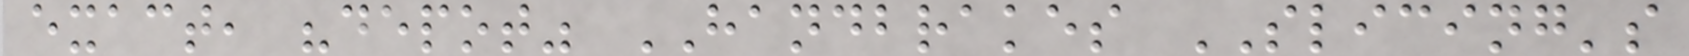exact, "depot" HANDBRAKES SLICING's
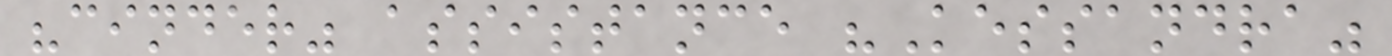"cinder" assistance "Kessandra"
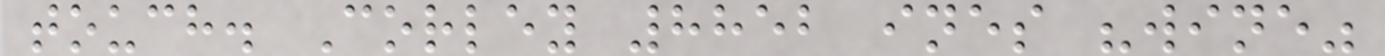touch. Corley 8852 ines "wine"
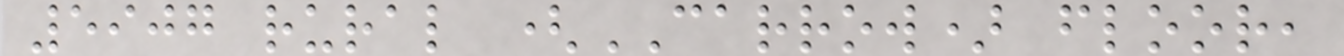5907 rural (CARROW) floor,
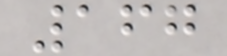167
